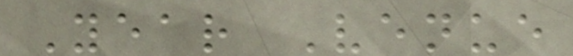Year Venue
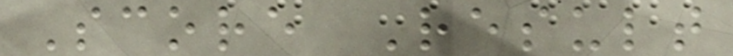Score Result
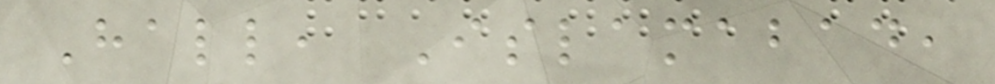Hall, Islamabad,
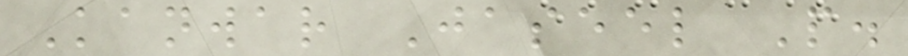Kanwar Jaseel P.
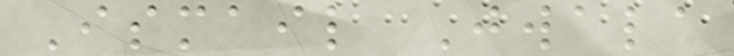Ismail Jwala
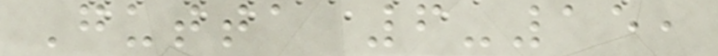Gutta 6-15,
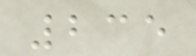235
